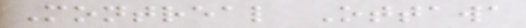Montreal Ottawa
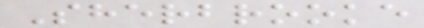Sherbrooke
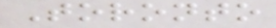Toronto
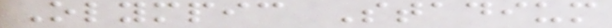Olympic Stadium
